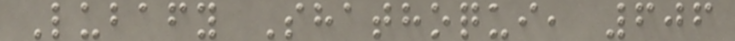Lubafy Shathoqui, 606
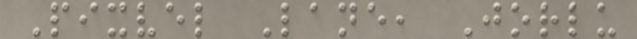Pixvel Lane, Jorlu
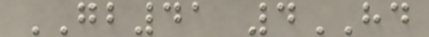GB41 4HD
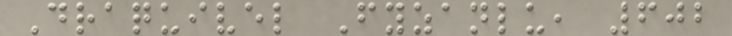Draquivel Fyzanlu, 602
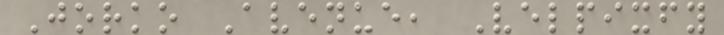Jorko Avenue, Velpixfy
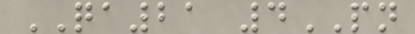QA21 4PN
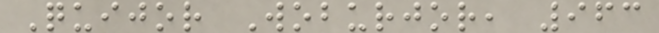Quijor Woburjor, 963
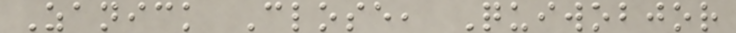Zanick Close, Quiwobjor
